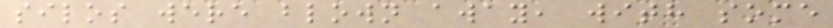silos were blown away, with some
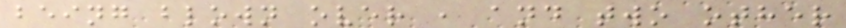being blown over , and two other
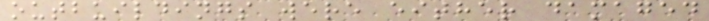outbuildings were either damaged
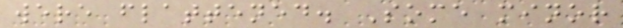were flattened. Some minor
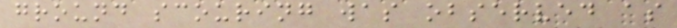ground scouring was observed as
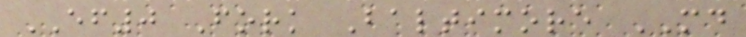EF0 Fork Baltimore MD
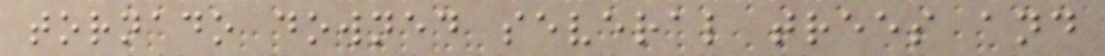tornado downed several trees and
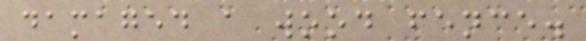damaged a wood fence.
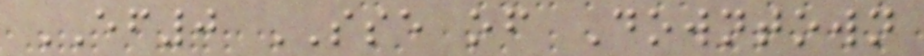EF0 SSE of Downtown
